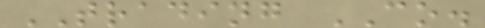TRADING CO.
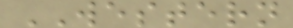WESTERN
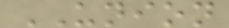UNION
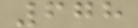678
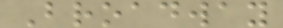Broadway
